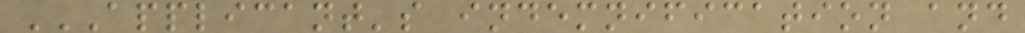APPLICANT'S INDEMNIFICATION AND
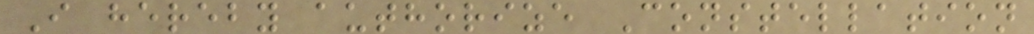I hereby authorize Constellation
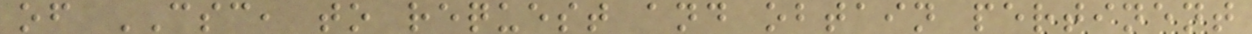of CSC, to request and obtain pertinent
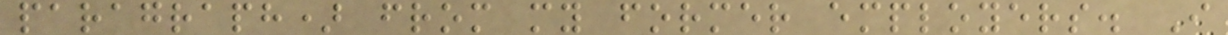paragraph) from my former employers. I
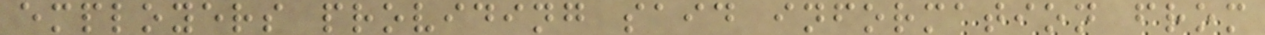employers providing said information from
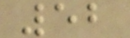52
